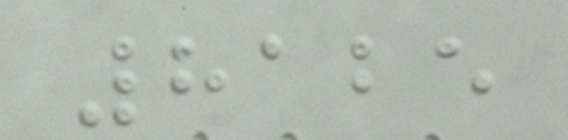8125
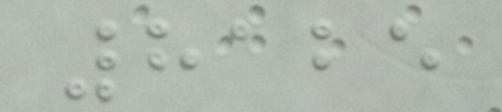8125
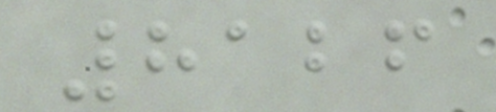8126
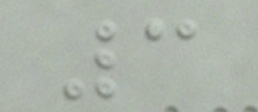3
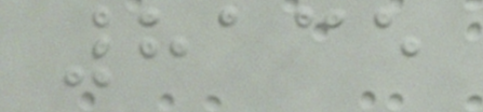8135
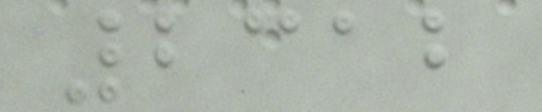2312
